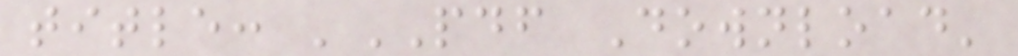title: 'PDF Download'
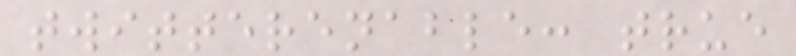twitterenable: true
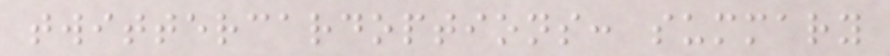twittercardoptions: summary
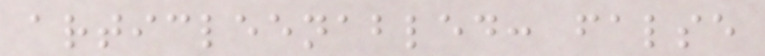articleenabled: false
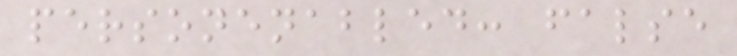personenabled: false
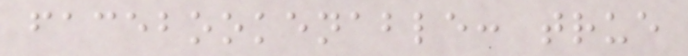facebookenable: true
